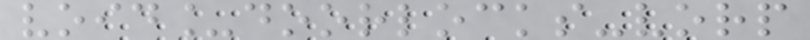void_doorlocks-vorp
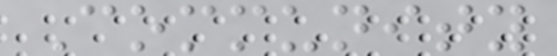Community
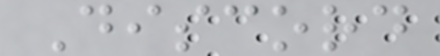Discord
